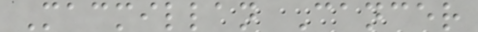Macmillan Cancer
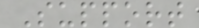Support
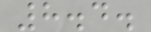8.4.
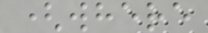(where
